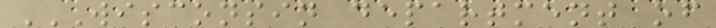WISCONSIN DEPARTMENT OF
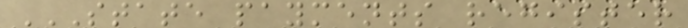STATE PAYMENTS REGISTER
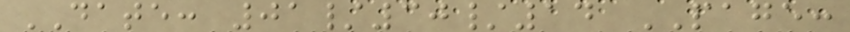DATE: 01/30/14 PAGE:
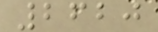2620
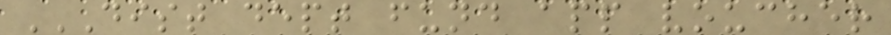DIST DEPT FUND APP VOUCHER
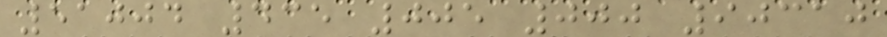51004 435 005 000 90310
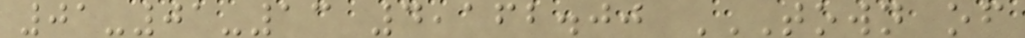01-01-13 4,162.00 TOWN OF
